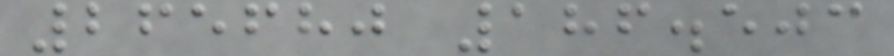265680 186.503
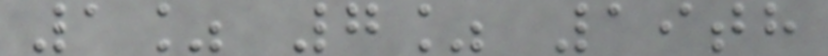1% 7% 19th
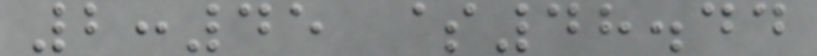2:45 $48.44
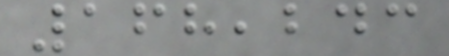168,243
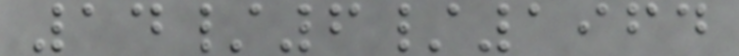14/6/1964
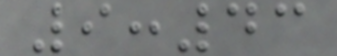9:43
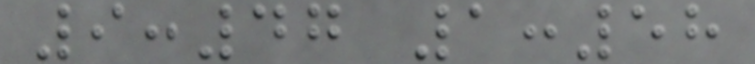9:47 1:58
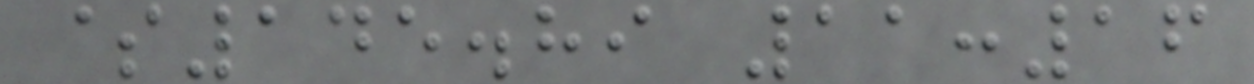$145.89 11:16
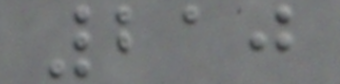210
